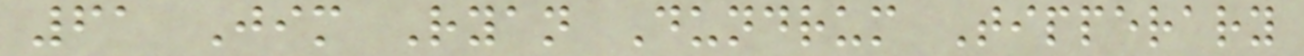61 Jim Ryan Dundrum Tipperary
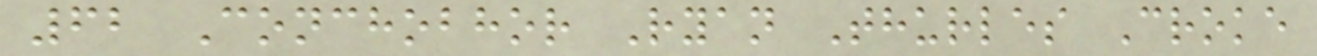62 Conchobhor Ryan Thurles Croke
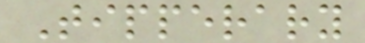Tipperary
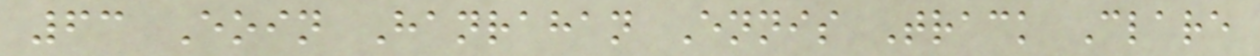63 Eoin Hanrahan Ennis Track Clare
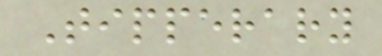Tipperary
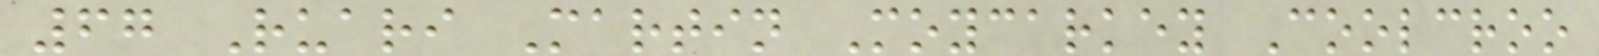67 Ruari Martin Moycarkey Coolcroo
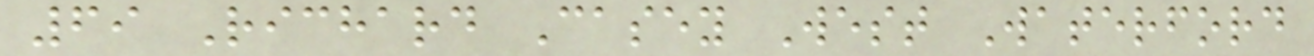69 Richard Casey West Waterford
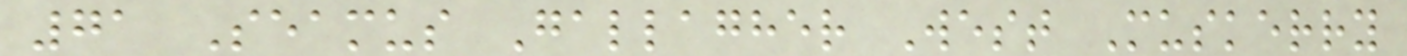71 Seamus Gallagher West Muskerry
